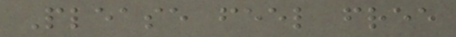Please feel free
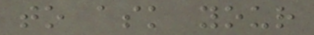to ask your
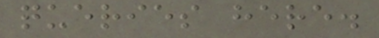queries here.
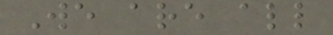We are all
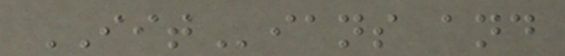IITians and
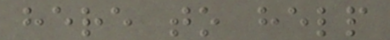here to help
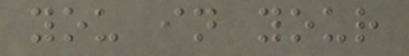you in your
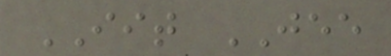IIT JEE
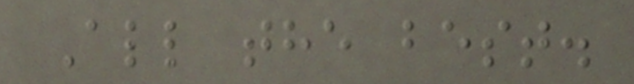All the best.
